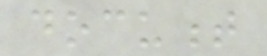document
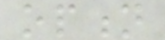option
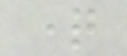question
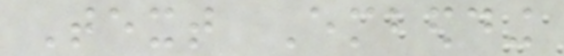Text Embedding
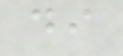di
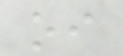oi
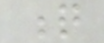q
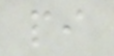pi
